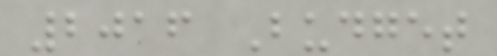2016 Budget
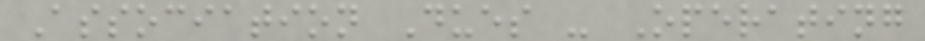Association Dues - Operating
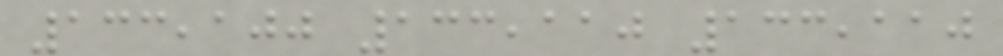133,100 133,110 133,110
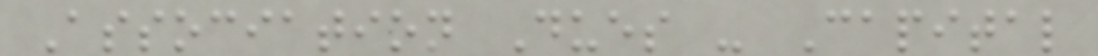Association Dues - Capital
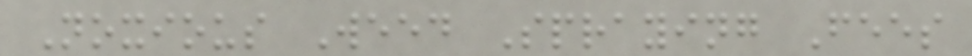Noxious Weed Spraying Fees
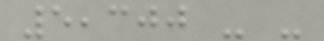5,300 - -
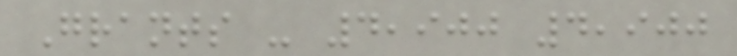Grants - 4,900 4,900
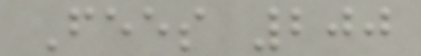Fees 200
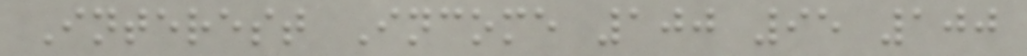Interest Income 100 95 100
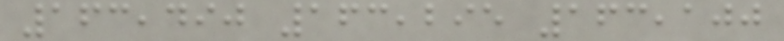163,490 163,295 163,100
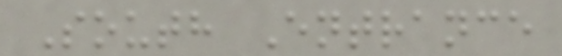South Entrance
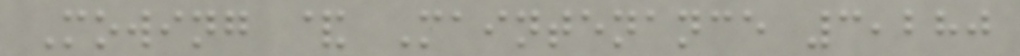Mowing & Maintenance 3,280
